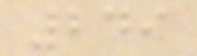249
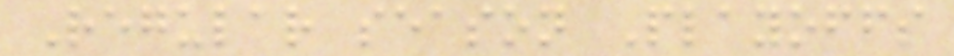Regular season Playoffs
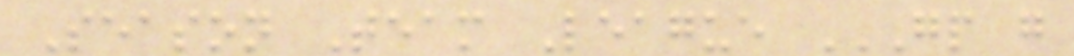Season Team League GP G
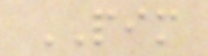PIM
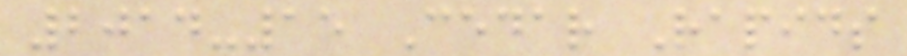2014-15 Cedar Rapids
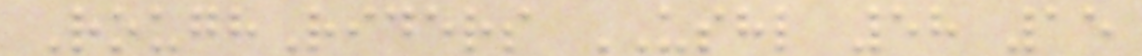RoughRiders USHL 58 15
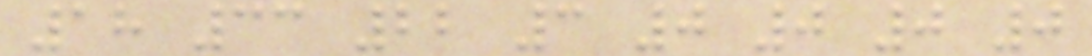18 33 22 3 0 0 0 0
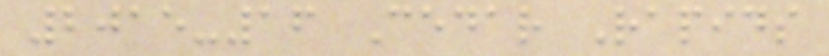2015-16 Cedar Rapids
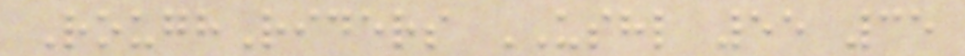RoughRiders USHL 55 35
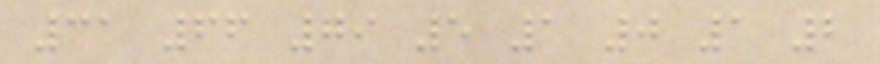31 66 79 5 1 0 1 2
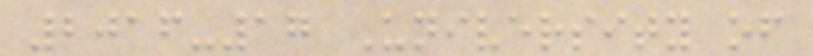2016-17 University of
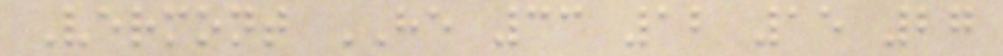Vermont HE 33 12 15 27
